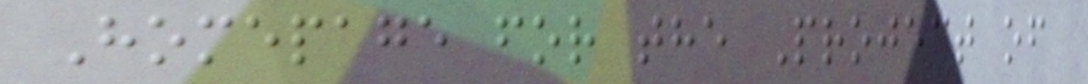Homepage for the Project of
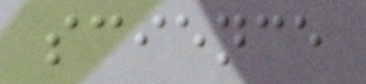science
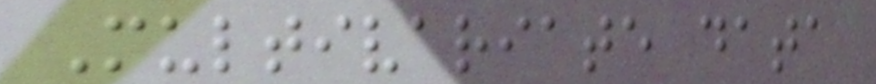Multivariate data
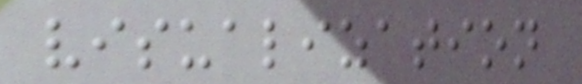visualization
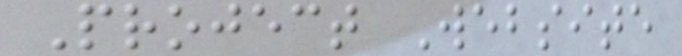Project Website
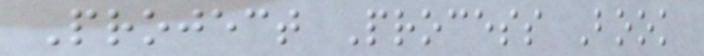Project Process Book
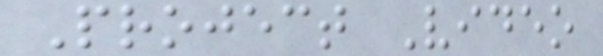Project Video
